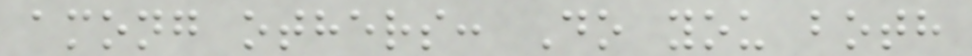among others: Do you both
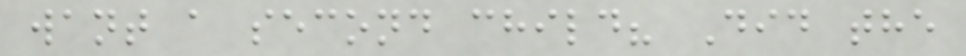want a second child? Did the
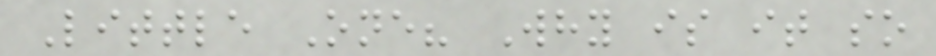Little One? Why is it so
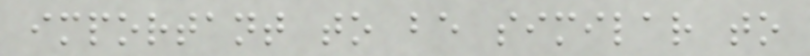important to be similar to
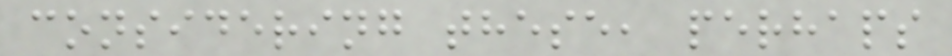considering these, perhaps
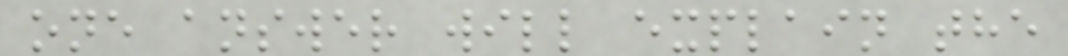one answer will explain the
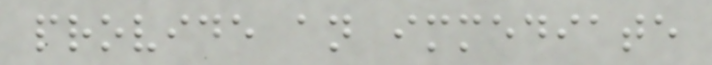provide an immediate
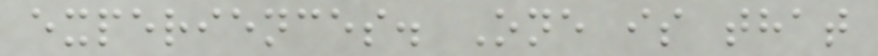experiences. One is that
